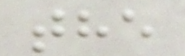the
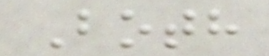Both
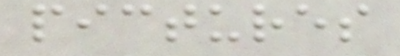pictures
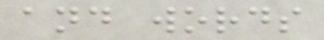and words
